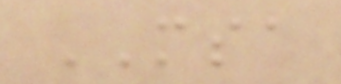MSA
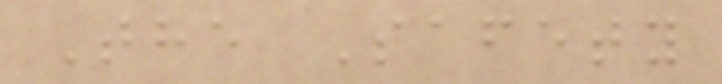The Safety
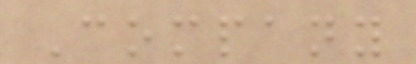Company
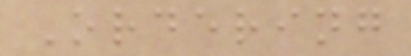Ordering
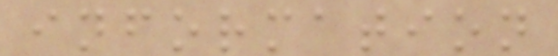information
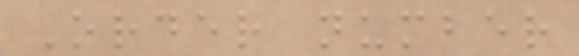Order number
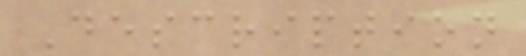Description
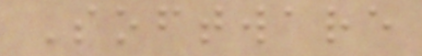Software
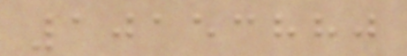10153880
